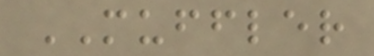MUFFLER
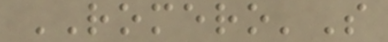ROMERO'S
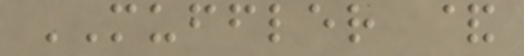MUFFLER &
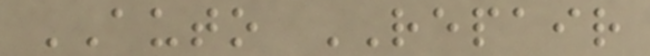AUTO REPAIR
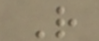R
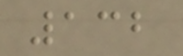132
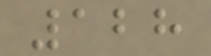128
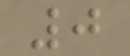0
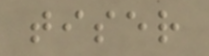tiser
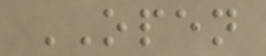OPEN
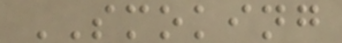SMOKING
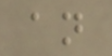an
